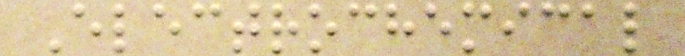Electrochemical
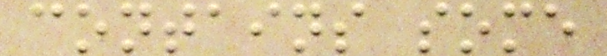contains some
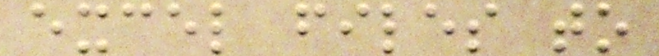excel files to
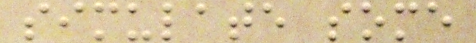simulate some
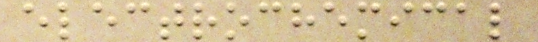electrochemical
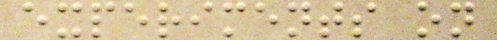experiments on
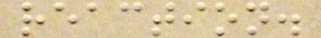reaction.
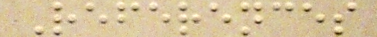References
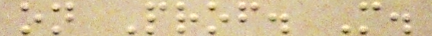on Prof. M.
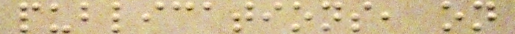publications, on
